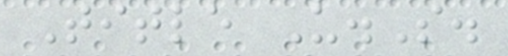Title U.S.
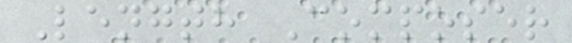Length Composer
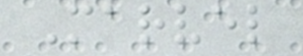Marvel
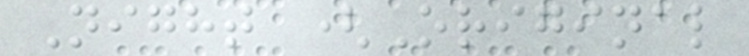Night (Original
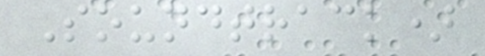Soundtrack)
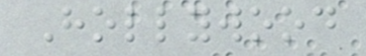Hollywood
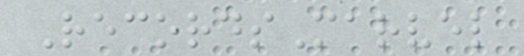RecordsMarvel
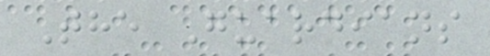The Guardians
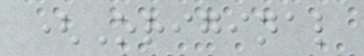(Original
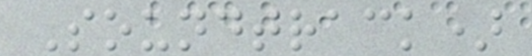Soundtrack)
